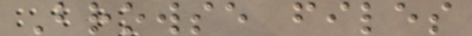Browse files
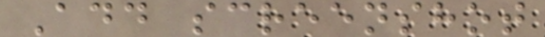Add screenshot
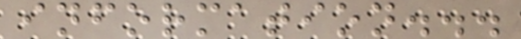information...
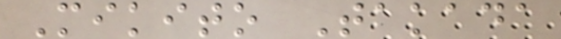Mikito Takada
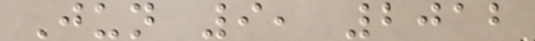Jun 9, 2012
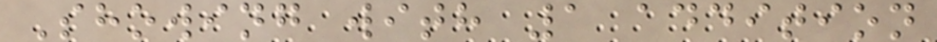Showing with 1 addition
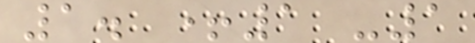1. +1 -1
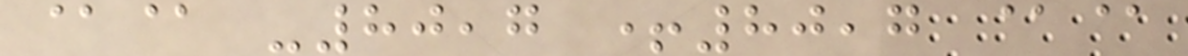@@ -80,7 +80,7 @@
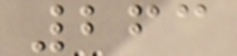263
